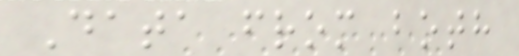Data from both
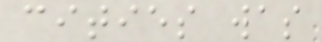cities was
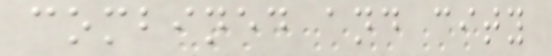combined and city
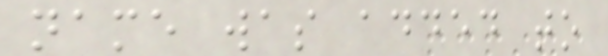name was added to
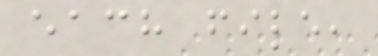each file,
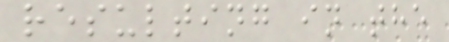resulting in the
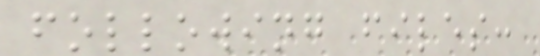following files:
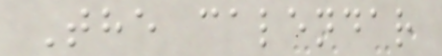The calendar
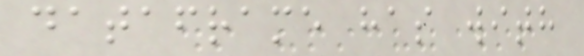dataframe has with
